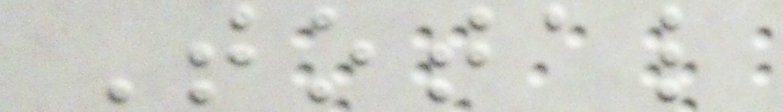Total
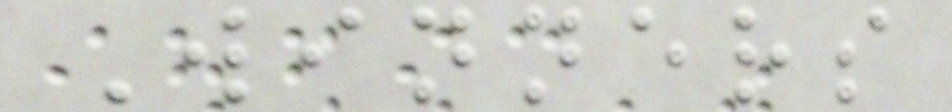Winners
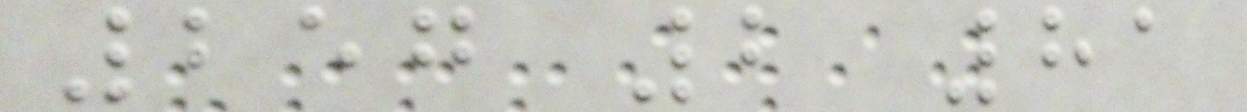257 2 81
